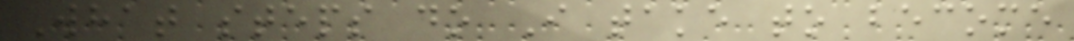What steps do I take to become
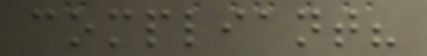compliant?
